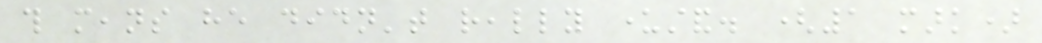this means he didn't really understand. (1 mark)
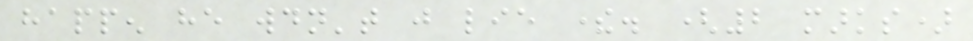happen he wouldn't just lie there. (2 marks)
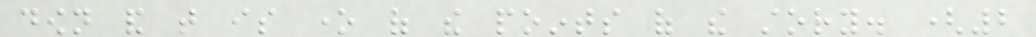down and that is one of the points of the story. (2
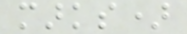marks)
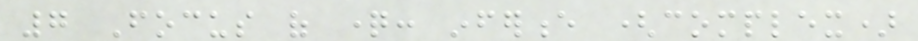7 Focus of question: inference (complex)
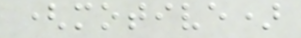(motive)
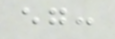eg:
